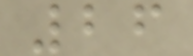26
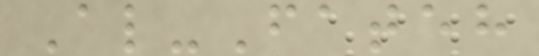Al-Fateh
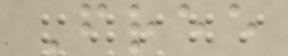Free
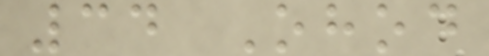34 Ohod
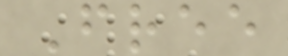Free
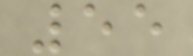55
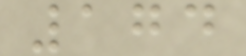174
